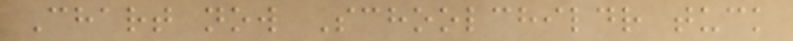Chart now Schoolchildr tuck
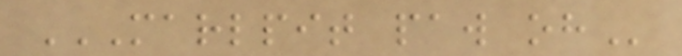MARLPIT PAW OH
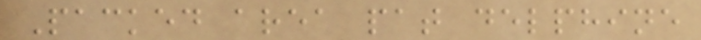Packed area pat delphine
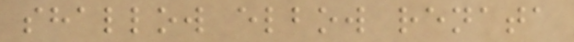shallow elbow renata
